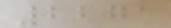2271
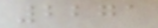2271
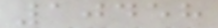10458
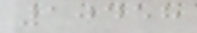10458
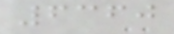6360
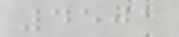4501
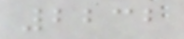2232
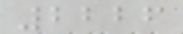2226
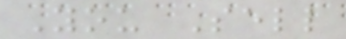You Sell
